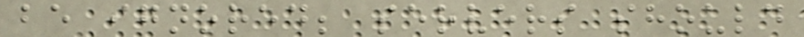be ignored; servers should
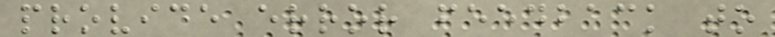provide error feedback to
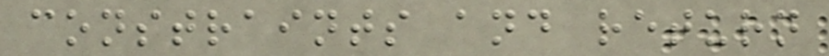constraints and return
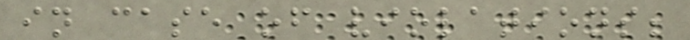in case of violations;
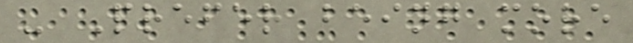- Prefer being more
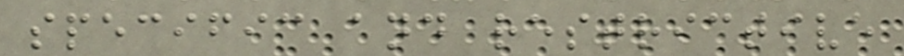specific and restrictive
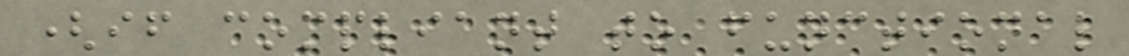(if compliant to functional
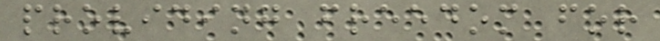providing freedom for
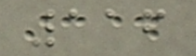116
